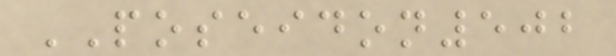POSEIDON502
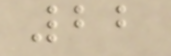22
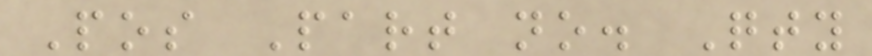Pos Part no. Qty
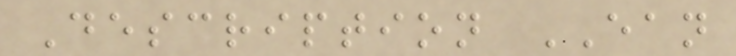Description EAN
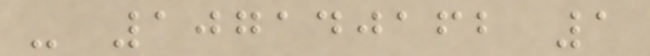- 107140162 1
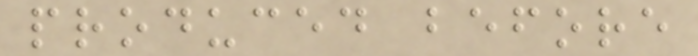produced before
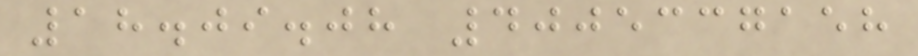18.09.08 4005337158
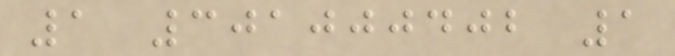1 301000402 1
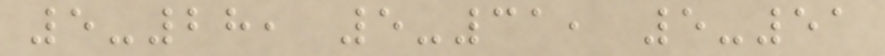5-28, 5-31, 5-51
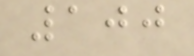100
